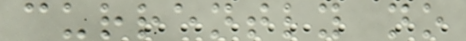currently no
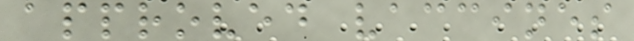approved vaccines
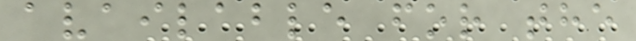available for the
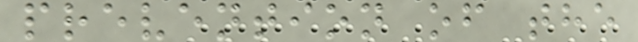prevention of the
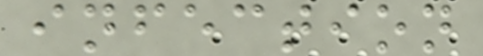infection
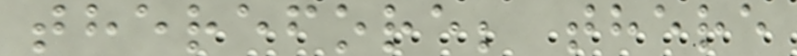therefore; there
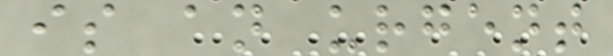is an urgent
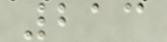213
